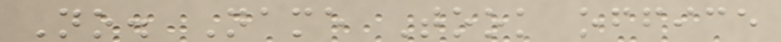No. Name Took office
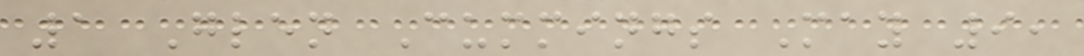1 Glen Cummings May 9,
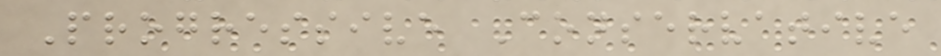Progressive Conservative
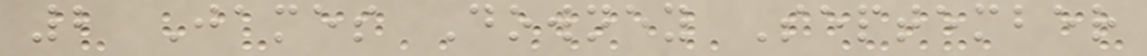2 James Downey September
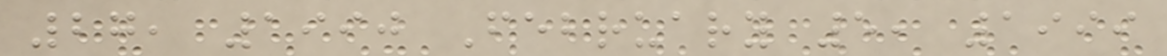27, 1990 February 5, 1999
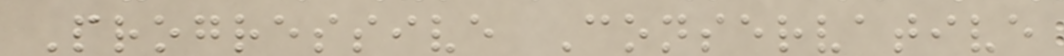Progressive Conservative
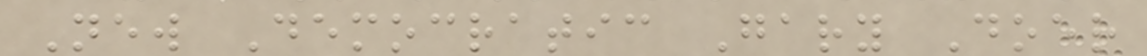New Democratic Gary Doer
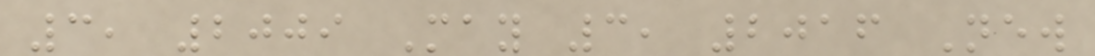3, 2009 May 3, 2016 New
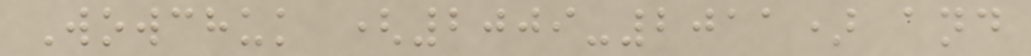Wowchuk (2009-2011) and
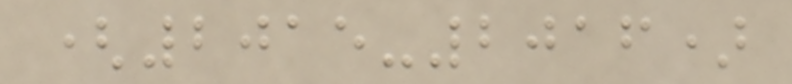(2015-2016)
